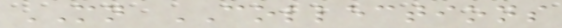MN COLLECTIONS
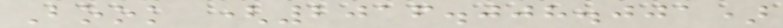Book (2016.008.001)
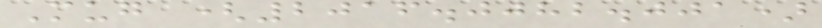Mug (2016.0082.001)
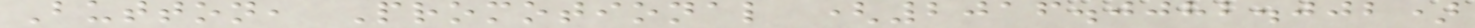Button, Promotional (2016.0082.002)
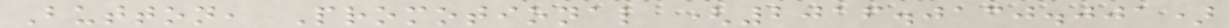Button, Promotional (2016.0130.001)
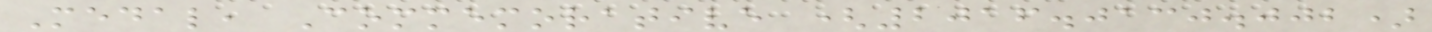Medal, Commemorative (2016.0130.002)
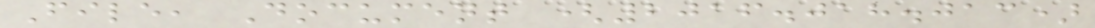File, Document (2016.018.013)
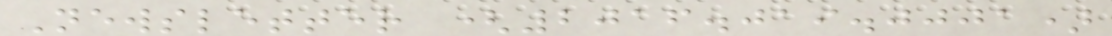Newsletter (2016.019.0001)
